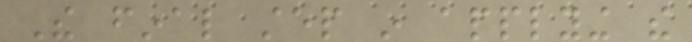The final step in applying the
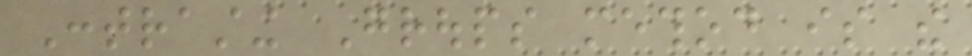Contrasting Groups method is the
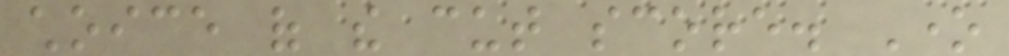choice of the cut score. One
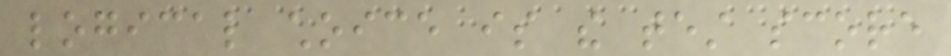logical choice is the test score
